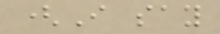(I say
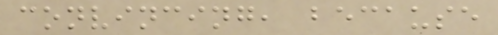convincing, because
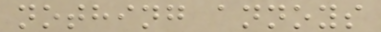nothing annoys
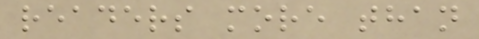readers more than
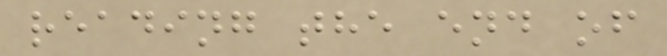reading the end of
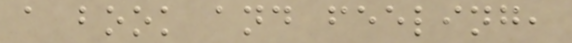a book and feeling,
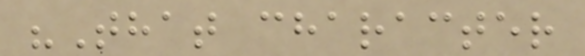"That character
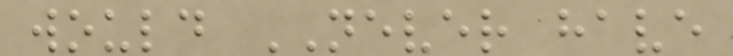would NEVER have
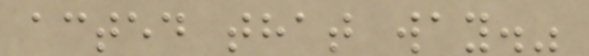acted that way."
